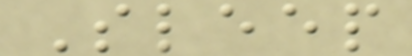Sleep
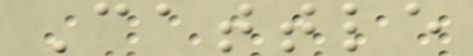Cattle
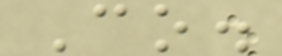Co.
